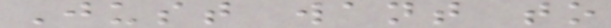Just want to
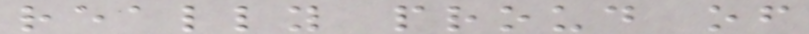really proud of
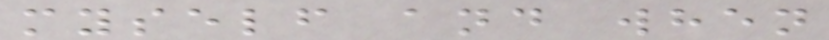myself and when
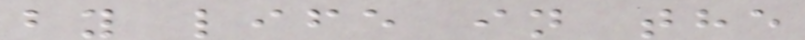by life in the
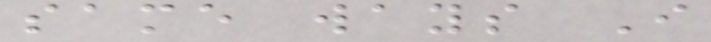same ways I
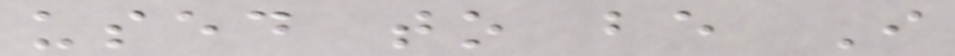used to be I
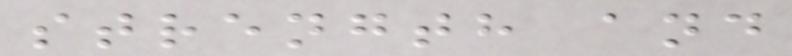strength and
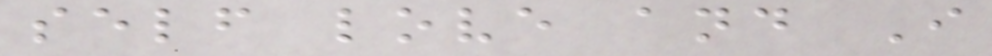self love and I
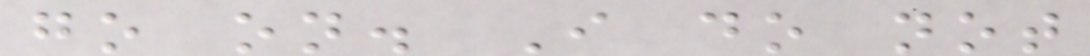go on. I do not
